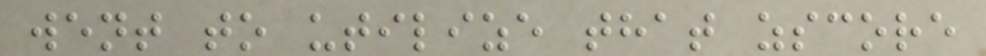went to utilize that zscore
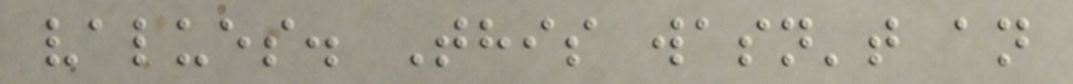values. This wasn't an
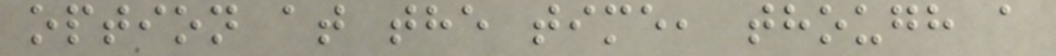option at the time, though a
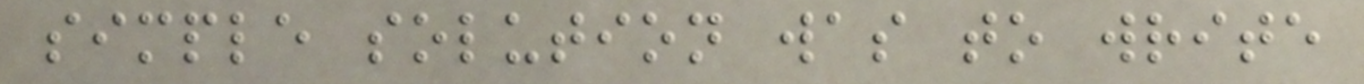simple solution was to write
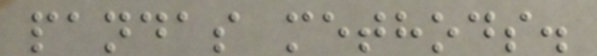pandas methods.
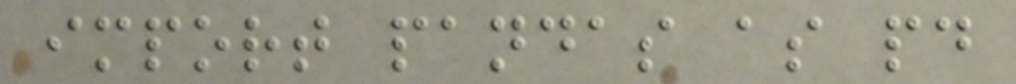import pandas as pd
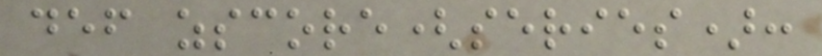def zscore(series):
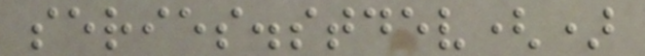series.stdev()
